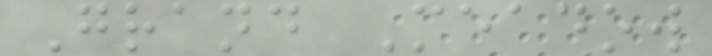Grand Meadow
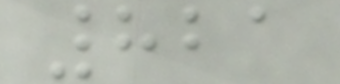821
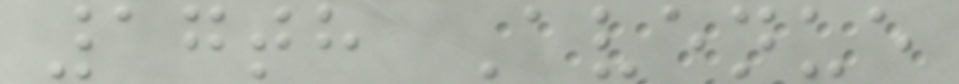17th Avenue
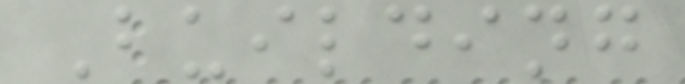Building
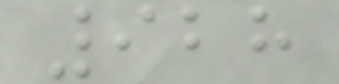928
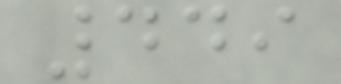449
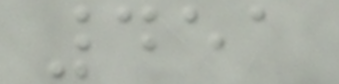451
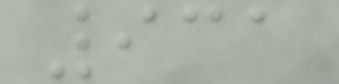931
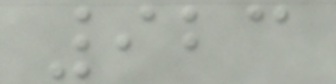923
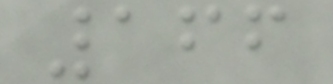166
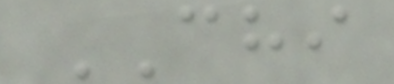CHI
